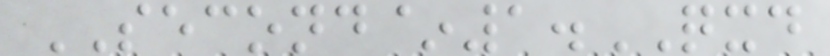SECOND~1.QXD
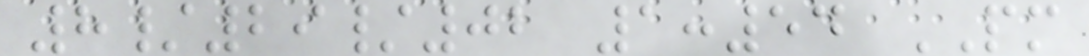8/29/02 1:54 PM
